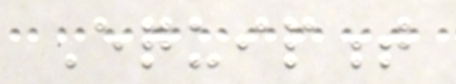Equipment
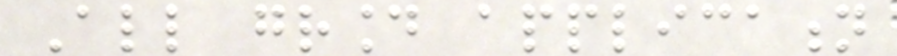All ground application
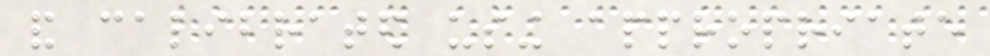and calibrated using appropriate
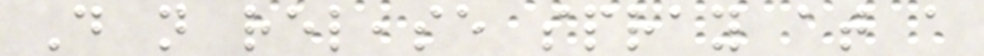Do not release spray at a
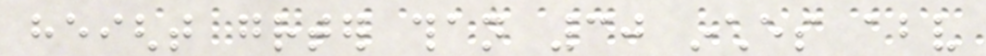height greater than 30 inches above
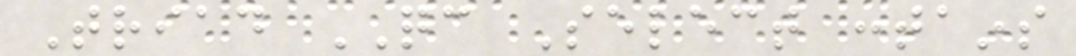Triad QC Select contains
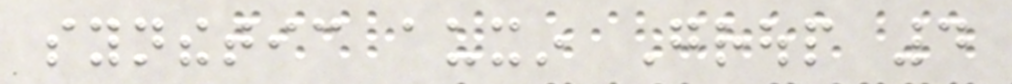synthetic auxin Group 4
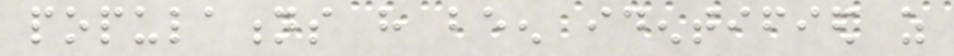populations have been identified as
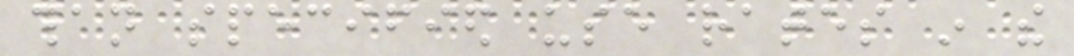than specified use rates in the
